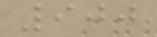900
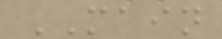MAIN
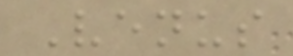Venus
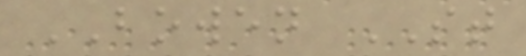BOWEN ST
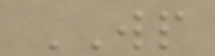WP
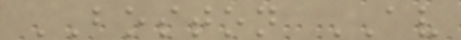BOSTON AV
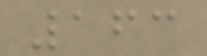163
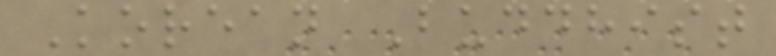Korean Buddhist
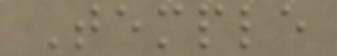Temple
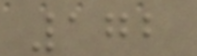172
